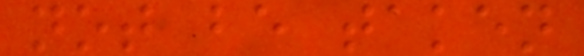not be taken
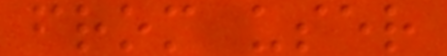from user
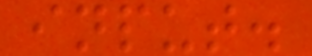input.
